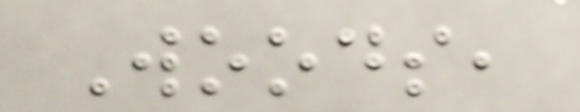Woods,
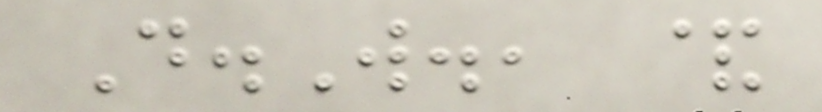D.W., &
